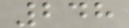248
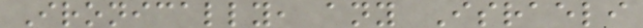Ironically, any Israeli
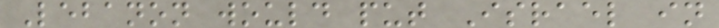Lebanon would put Israel in
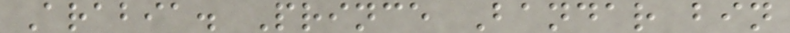Arabia. Prince Bandar bin
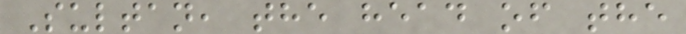Sultan, the head of the
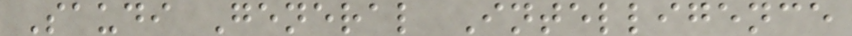Saudi General Intelligence
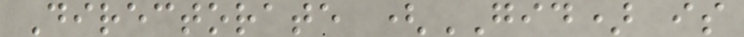Directorate (GID) is
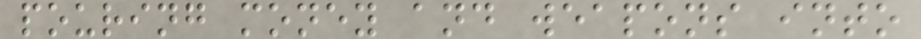pouring money and weapons into
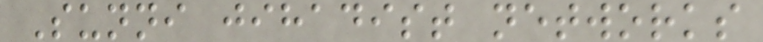Sunni jihadist networks
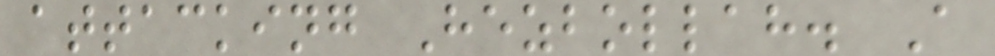attacking Hezbollah. A
